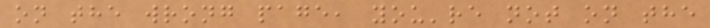on the wrong page, you're not on the
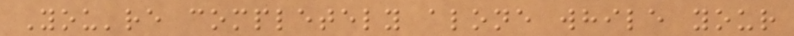You're completely alone while your
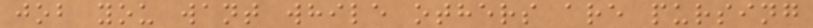job you want while others are pursing
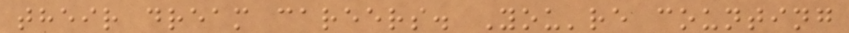their dream careers. You're counting
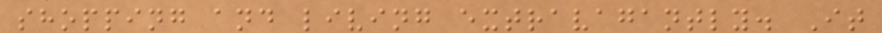shopping and living extravagantly. It
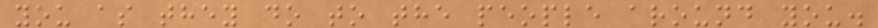you as they do to the people around you.
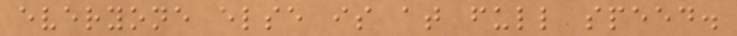everyone else is at full speed.
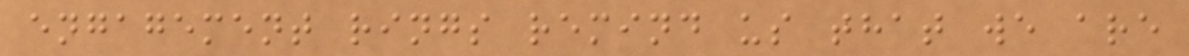engagement rings remind us that we are
